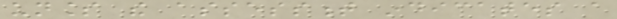unless the assessment indicates a
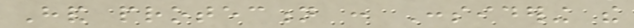Hand protection : Considering the
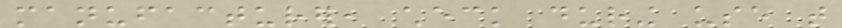manufacturer, check during use that
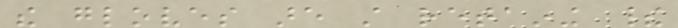the gloves are still retaining their
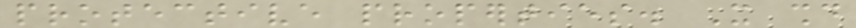protective properties. It should
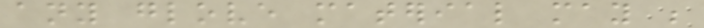any glove material may be
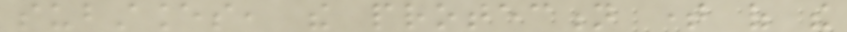substances, the protection time of the
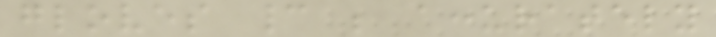gloves cannot be accurately
